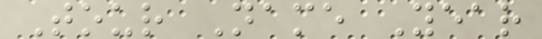Tour Name Year
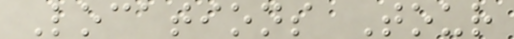Locations Tour
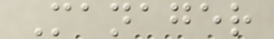Manager
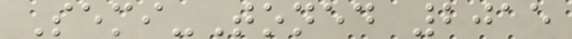Semi-Toned 2015
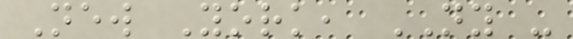New York, NY -
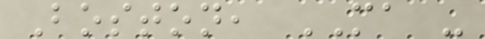Boston, MA -
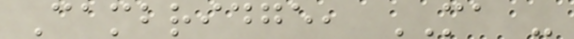Cambridge, MA -
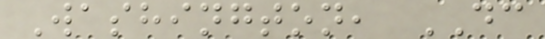Washington, DC
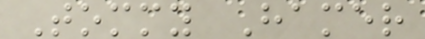Tommy Hamer
